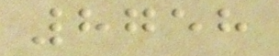8758
